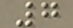7
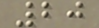20
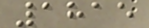1815
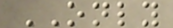ONLY
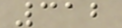312
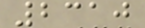2310
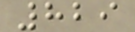829
